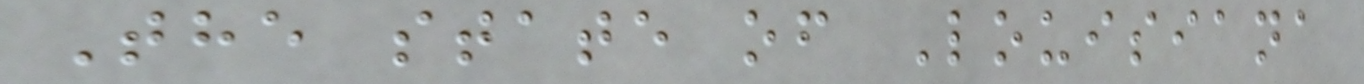The state of Louisiana
